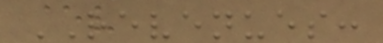REVENUES:
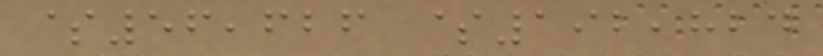$56,626 $192,824
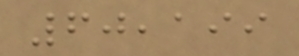60,199
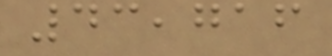43,716
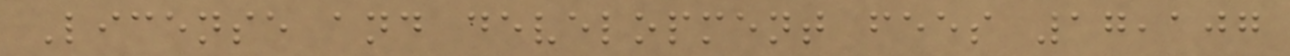License and development fees 17,107
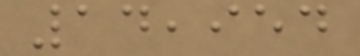14,954
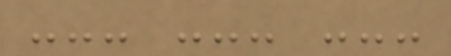--- --- ---
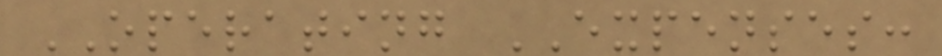OPERATING EXPENSES:
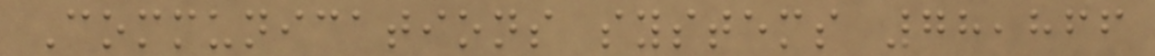Communications systems 78,866
